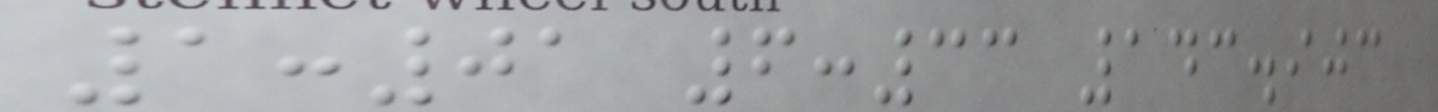1:01 6:33 143.903
